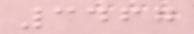3467
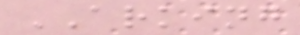ARKING
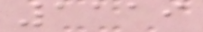1119
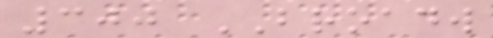300 BROADW
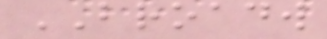BROADW
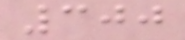300
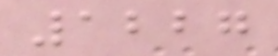1227
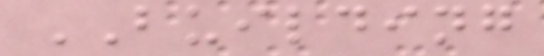BUILDING
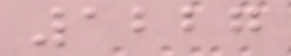1227
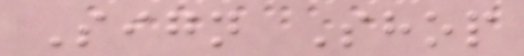Sign Shop
